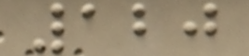120
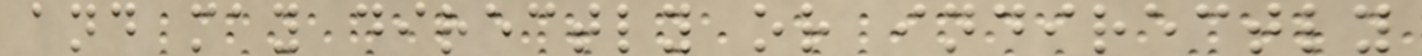and may directly or indirectly
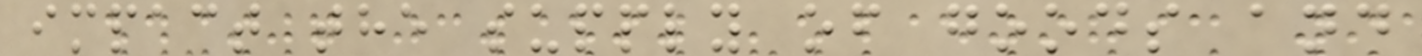impact the supply of goods and
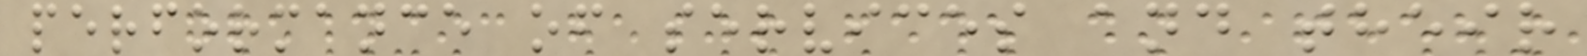performance of services and their
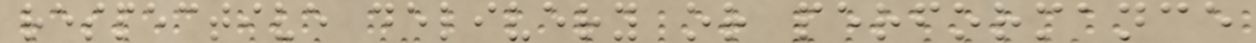respective delivery or performance
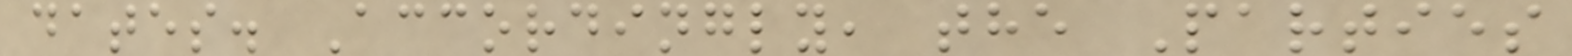dates. Accordingly, the Parties
